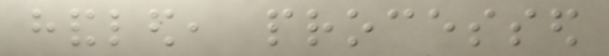handled, processed
